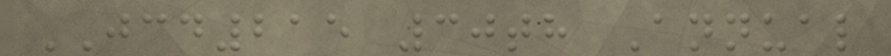JCD215 30th Annual
